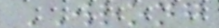WRONG
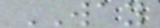WAY
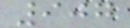907
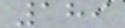189
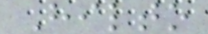Hilto
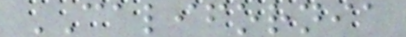CALIFORNIA
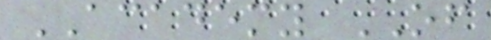ACADEMY OF
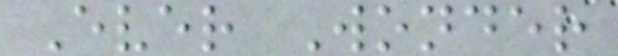Ever Wonder
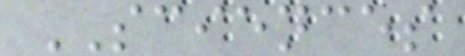SCIENCES
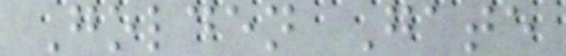Golden Gate
